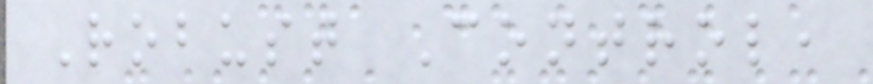Robust Control,
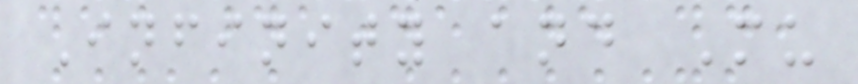Infinity and Mu
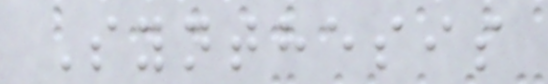Synthesis
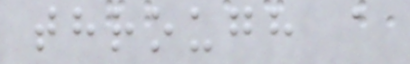through a
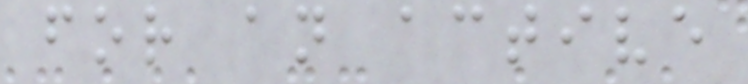for an active
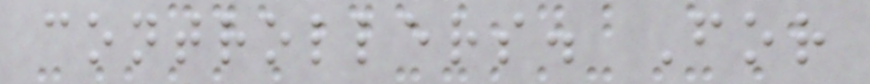controllers. For
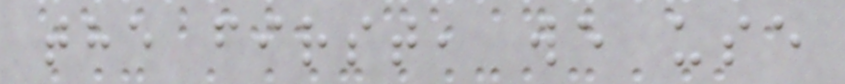the first, we use
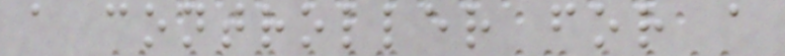a controller for a
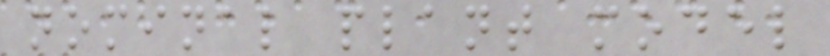nominal plant model
